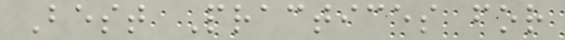Best Practices for
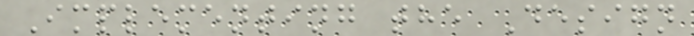Implementing the Design
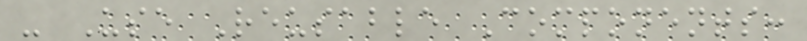- Use Reusable Components:
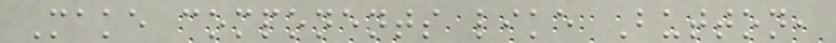Make components like Button,
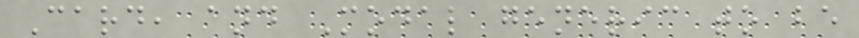Card, and Modal generic to be
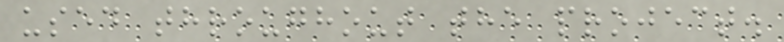used throughout the project.
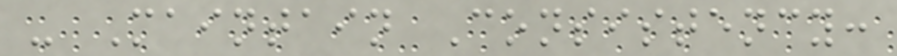- Maintain Consistency:
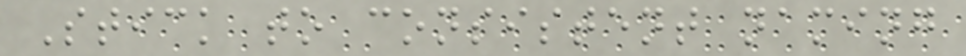Stick to consistent naming
